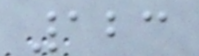123
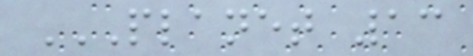PLANET 13
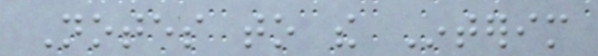Notes to the Interim
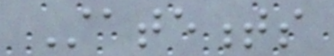Statements
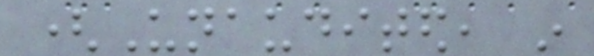(Unaudited, in
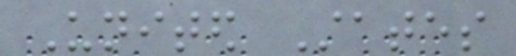United States
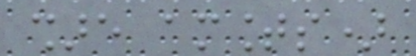share amounts)
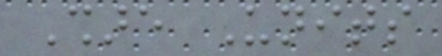Share Units
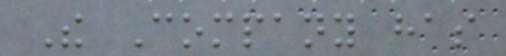The Company has
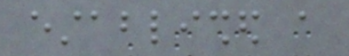established a
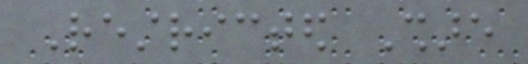Restricted Share
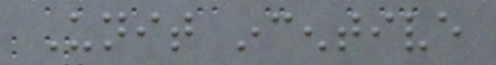Unit incentive
